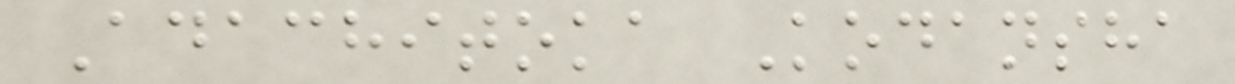Adachitoka Kodansha
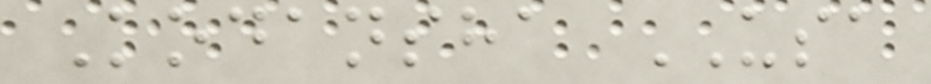Kodansha USA
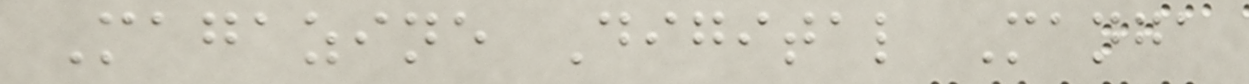Magazine Digital Manga
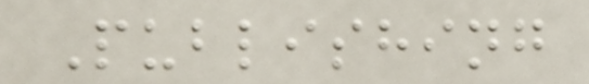Publishing
